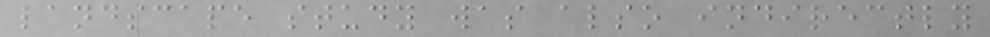landscape study was also indirectly
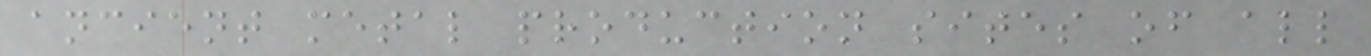ancient metal production sites of all
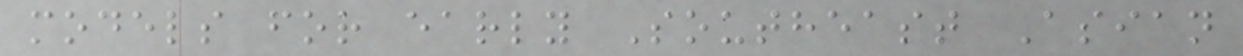models for early Southeast Asian
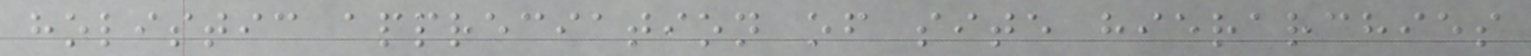holistic appreciation of site hierarchies
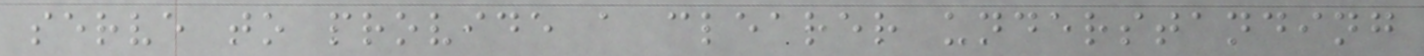serve to provide a clearer understanding
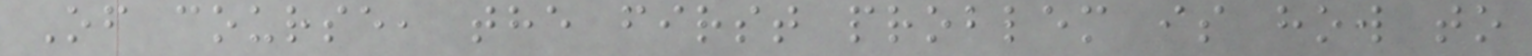Of course, the first problem is how to
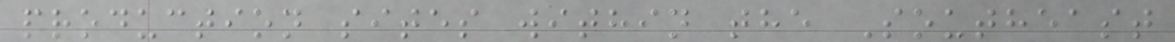production sites within the Southeast
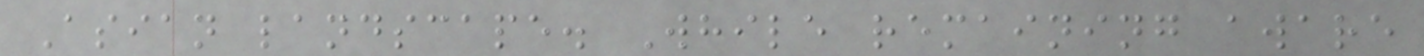Asian landscape. While remaining aware
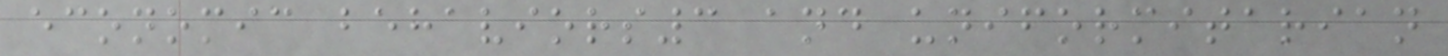economic behaviors3 and uniformitarian
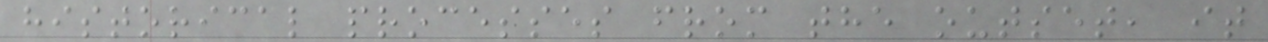historical processes from the outset, it
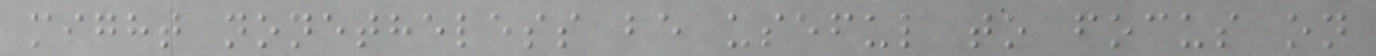might nonetheless be useful to focus on
